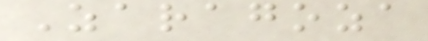Zaragoza
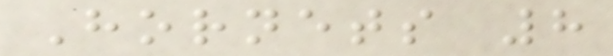Hornets 8
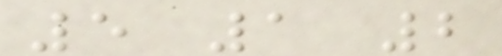5 1 2
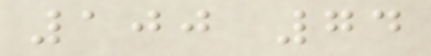100 74
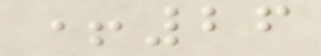+26
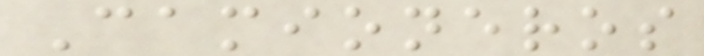Camioneros
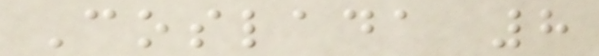Coslada 8
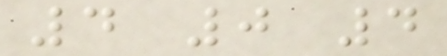4 0 4
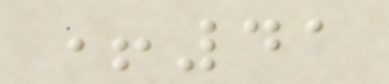+41
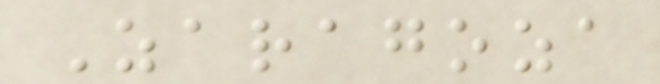Zaragoza
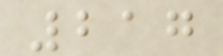217
